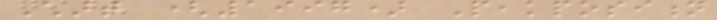Chart (1997) Peakposition
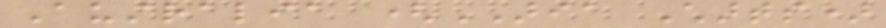Australia (ARIA Charts)
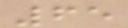65
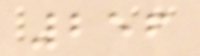256
